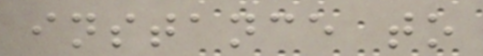instance to
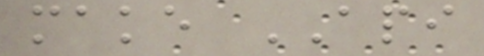make API
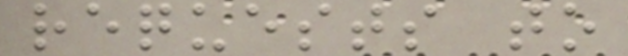requests to
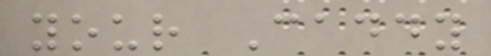your Caddy
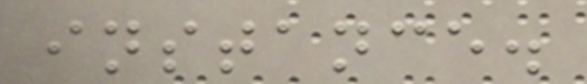instance.
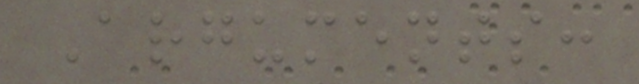Arguments:
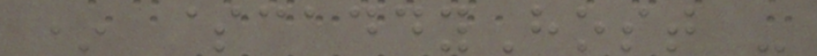* $caddyHost -
